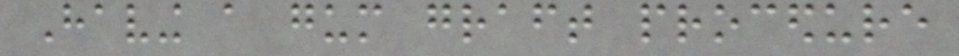Having a gum graft procedure
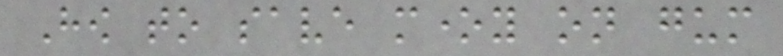How to save money on gum
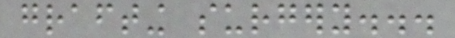grafting surgery...
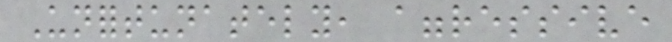Unfortunately, aggressive
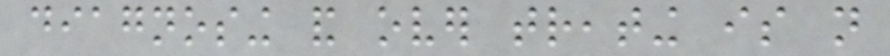diagnosing and over treating is not
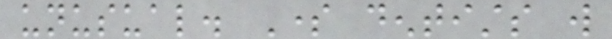unusual. Some dentists will
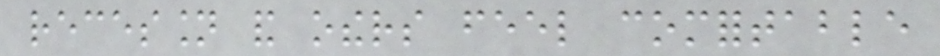recession and others feel comfortable
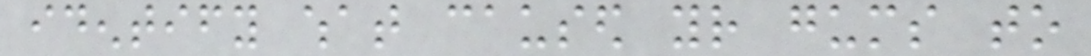identify what caused your gums to
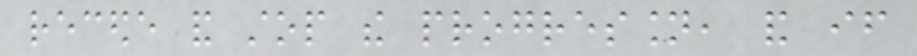recede and stop the progression, and if
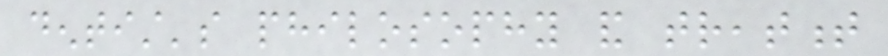dentist's philosophy and treatment
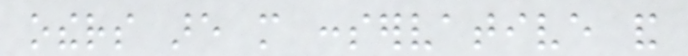others are more conservative and
